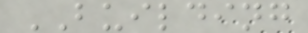BUILDING
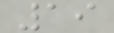19
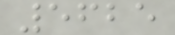5625
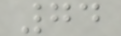74
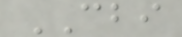CBI
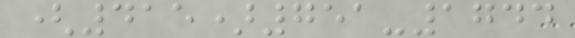(415)751-1744
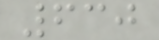630
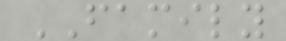FAMILY
